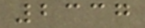2337
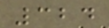324
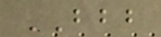BBB
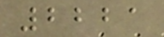2221
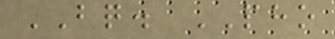BQ. PHO
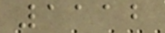1112
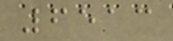6513
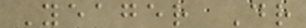Yeager Dr
